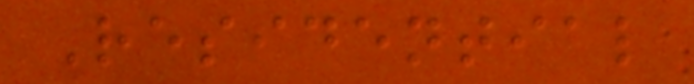Residential
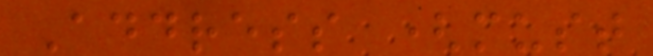Address (must
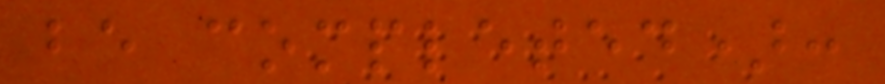be completed):
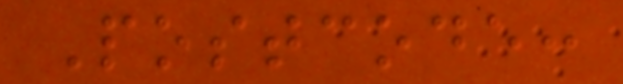Postcode:
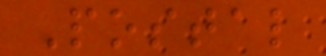Postal
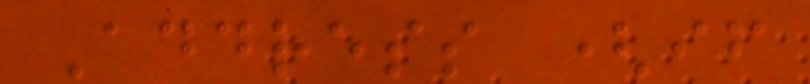Address (if
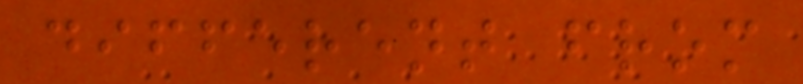different from
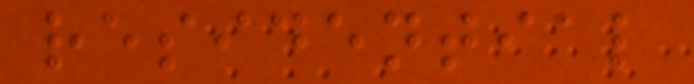residential
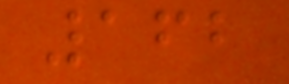162
